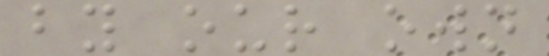by our own
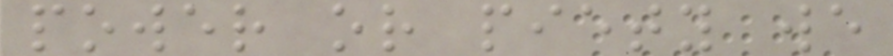power or piety we
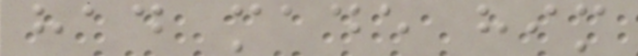had made him
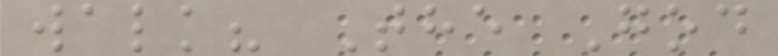walk? The God
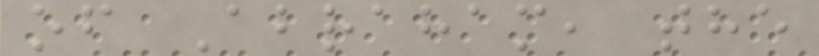of Abraham, the
